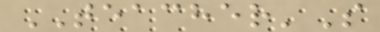TEACHER'S
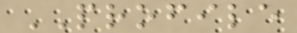PROFILE
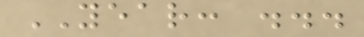YEAR: ...
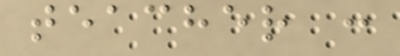teacher :
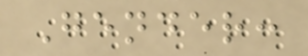Gender:
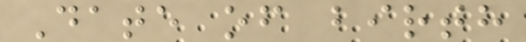Date of birth
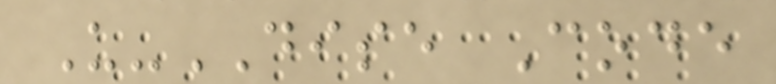U-DISE Code
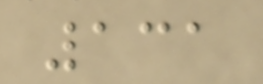131
